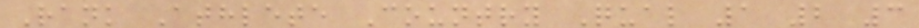Rank Athlete Country Qual 1 2 3
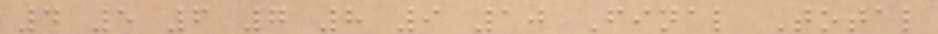4 5 6 7 8 9 10 Final Total
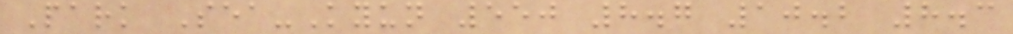Park Sea-Kyun 550 8.7 10.2 8.3
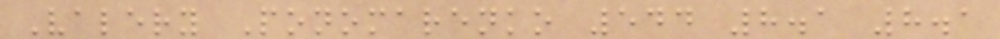Valery Ponomarenko 544 8.1 8.1
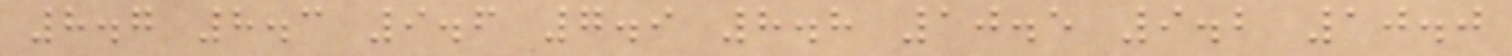8.7 8.3 9.6 7.9 8.8 10.5 9.2 10.0
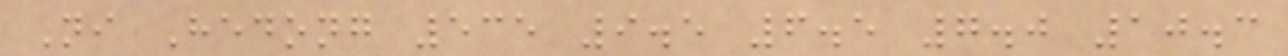Ni Hedong 535 9.5 6.5 7.0 10.3
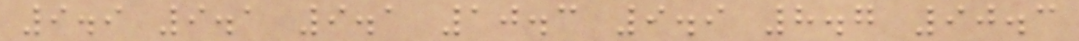9.9 9.1 9.1 10.3 9.9 8.7 90.3
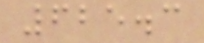625.3
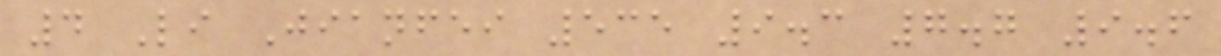4 Li Jianfei 535 9.3 7.7 9.6
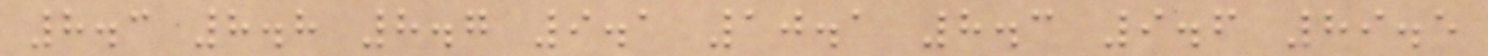8.3 8.8 8.7 9.1 10.1 8.3 9.6 89.5
